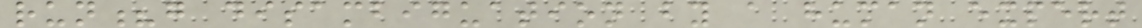run?g disambiguation by a human expert
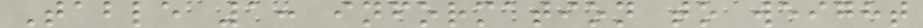Table 1: information to weight
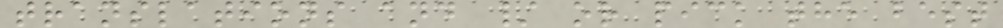translations and / or pick the best
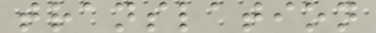translation
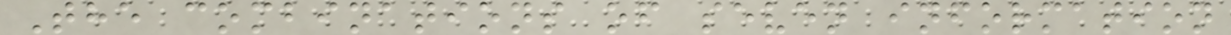The combinations of seven information
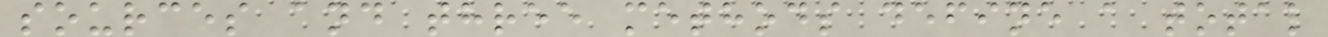sources and three methods define a total
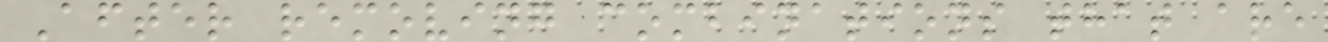After removing combinations that are
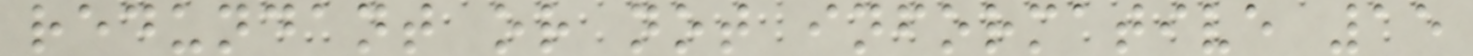redundant or not informative 15
